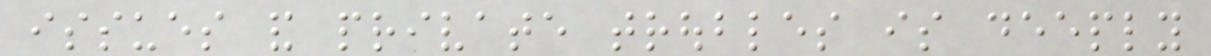issues and private troubles is deeply
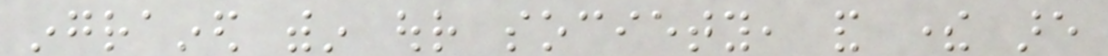ingrained within our society, and there are
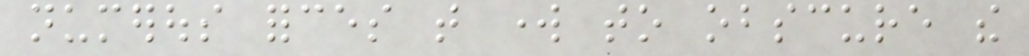numerous forces that work to obscure the
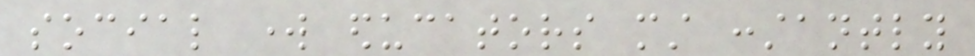social work educators must constantly
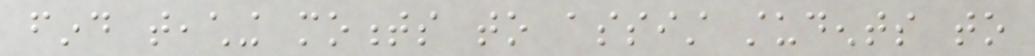find teaching moments to assist students to
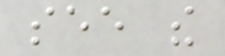see the
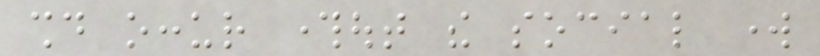should occur throughout the social work
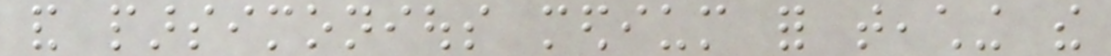and parsimonious medium for teaching the
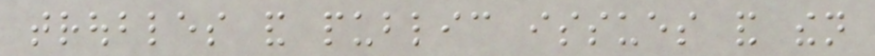troubles and public issues and then
